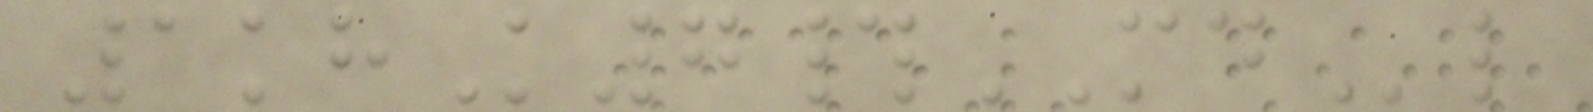1khK7#MDl
